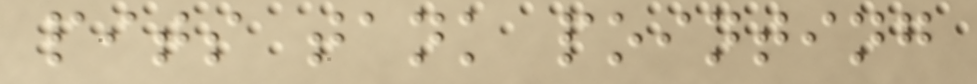pits tank pointing
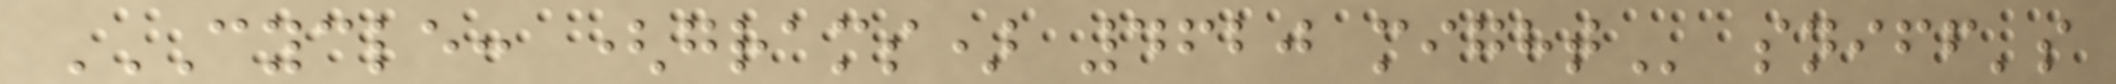CYCLE: (GRAMS) 4620 MIGHT sniff's
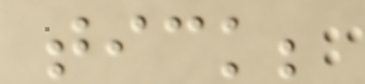tick;
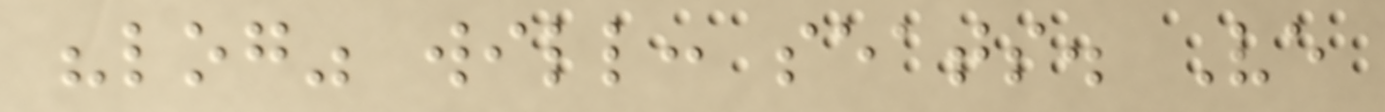"log" will: seats. Ve
